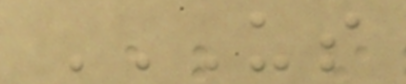US
